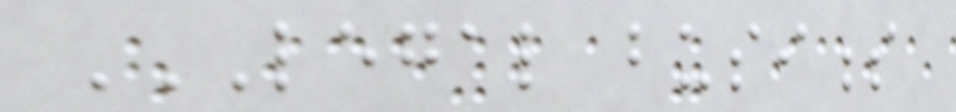LEGAL BUSINESS
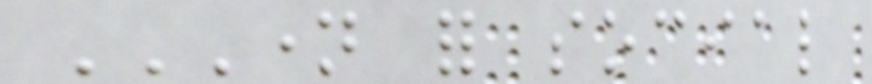NAME FOR SOCIAL
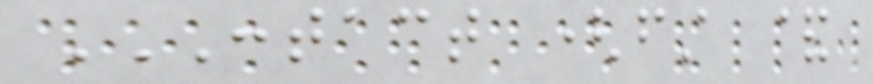CONTACT (FIRST &
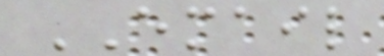EMAIL
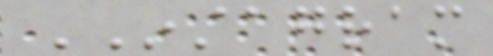INSTAGRAM
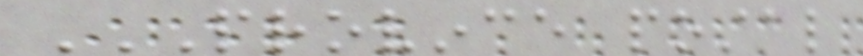PROVINCE POSTAL
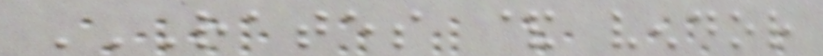RATES & VENDOR
